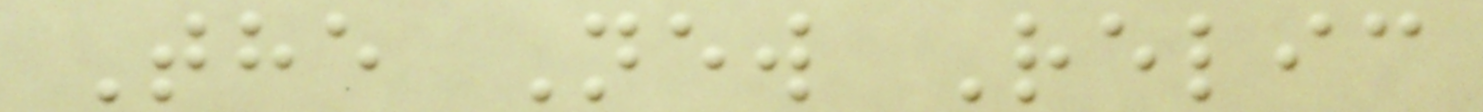The New Relic
